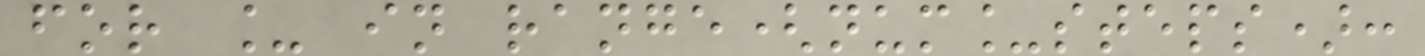for _ in range(num_steps):
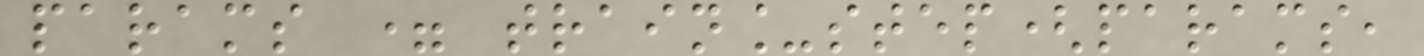params = train_step(params,
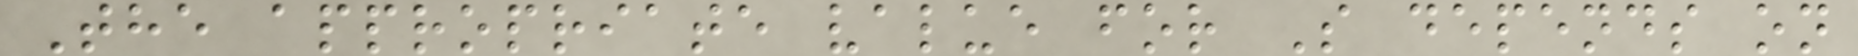The appropriate value for S depends on
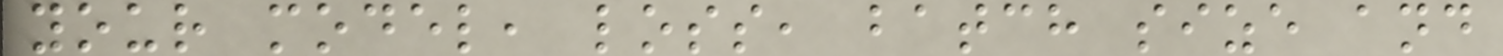your model, loss, batch size and
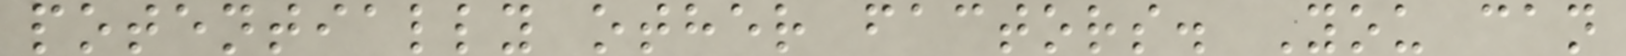potentially other factors. You can
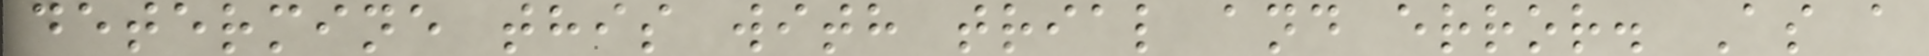determine this with trial and error. As a
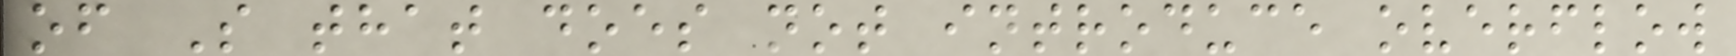of S that does not introduce overflow
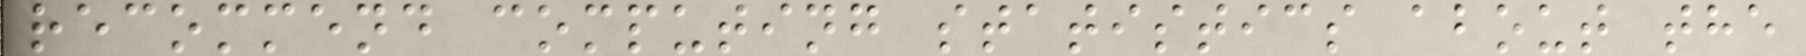recommend computing statistics about the
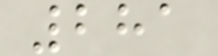281
